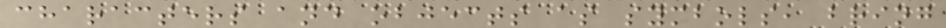characters and objects as symbols, bring
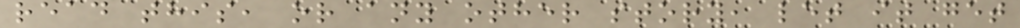read this, or any other story, let it get
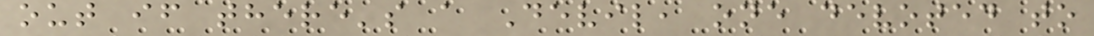out if there's a Devil, one devoted to
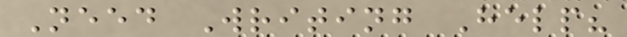Need Writing Help?
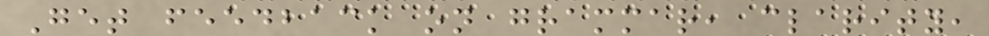Get feedback on grammar, clarity,
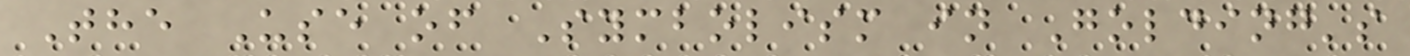The Use of Symbolism in Golding's
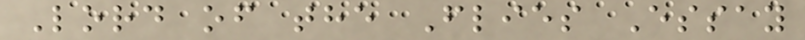Lord of the Flies Essay
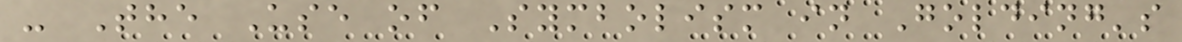- The Use of Symbolism in Golding's
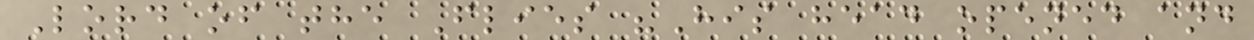Lord of the Flies "His head opened and
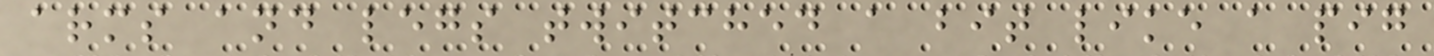arms and legs twitched a bit like a pig
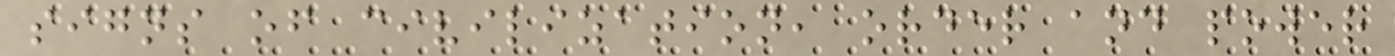signs of civilization, order and power
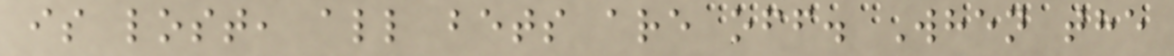is lost, all bets are off. When the
